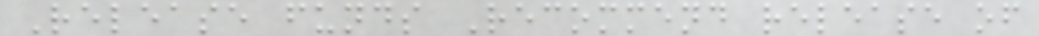Release funds Recommend release of
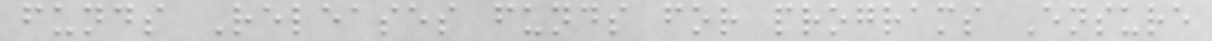funds Releases funds for programs Ensure
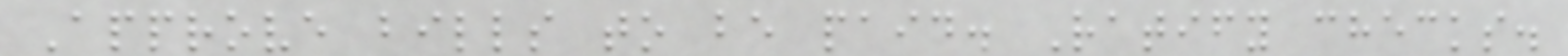Approve bills to be paid. Ratify checks.
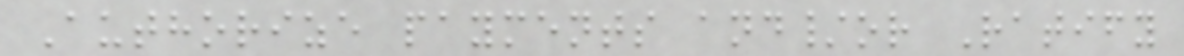Authorize payments and/or Ratify
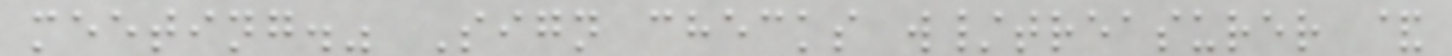meeting." Sign checks w/treasurer &
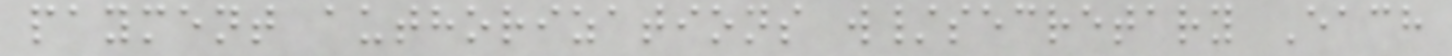payment authorizations w/secretary Each
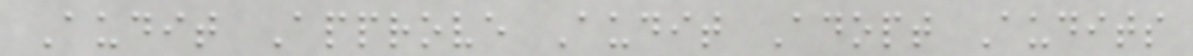Audit Approve Audit Adopt Audits
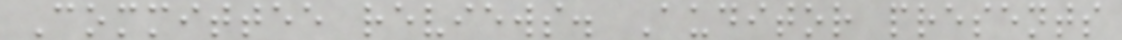Committee reviews. Auditor presents
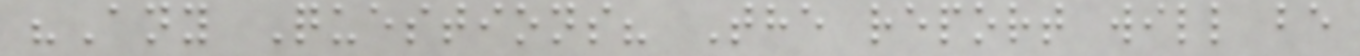"Any Questions? The report will be
